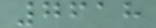7618
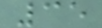35
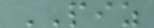PIZ
